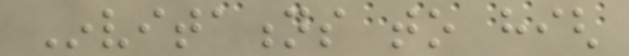Invitations to high
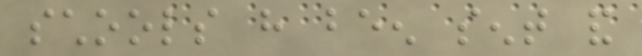schools have been sent and
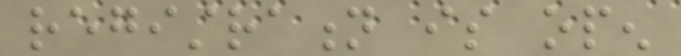registration is open
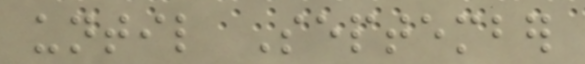until September
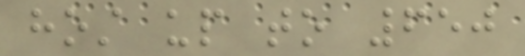host up to 650
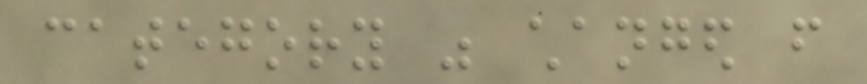category was changed from
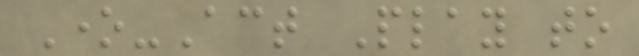One-Act Play to
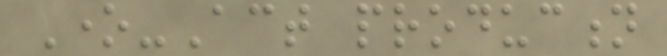One-Act production
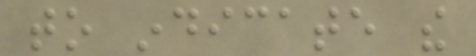to indicate the
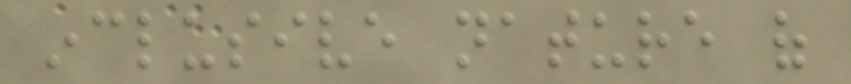inclusive nature of
